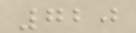720
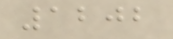1202
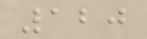120
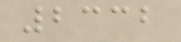2332
